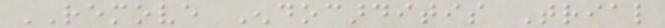REMOVE Endocarditis Trial
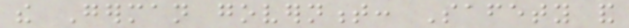the German government: Safety and
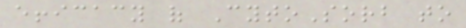efficacy of CytoSorb to
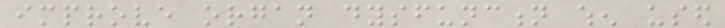improve organ dysfunction when used
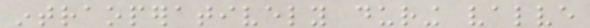intraoperatively during valve
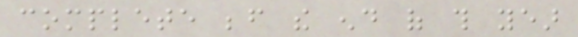complete before the end of this year
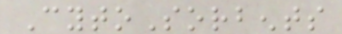CytoSorbents
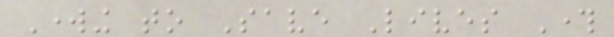Working to Save Lives Through
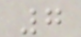7
